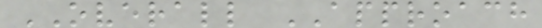OVERALL APPROACH
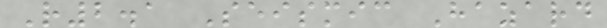R2.1 Seismic Hazard
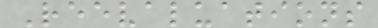Reevaluations
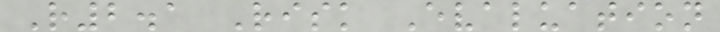R2.1 Risk Evaluation
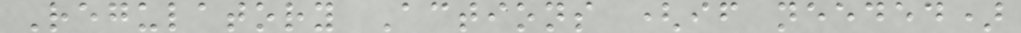Regulatory Actions (if needed)
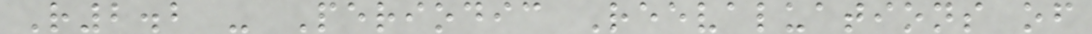R2.2 - Periodic Reevaluations of
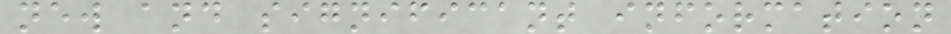new and significant information
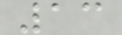13
